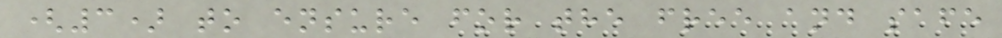(3) to ensure for the free and safe
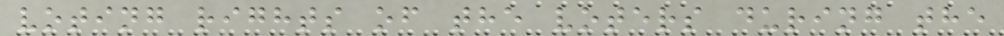voting rights of the voters during the
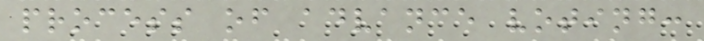process of advance voting:
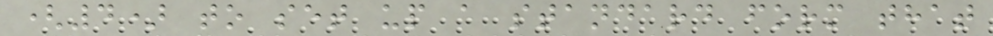(4) to set up a standard form that
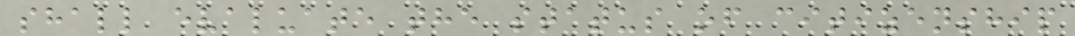shall evaluate the status of citizenship
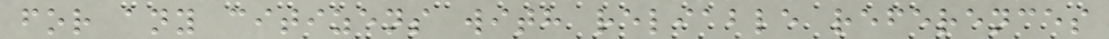for any citizens with reliable references
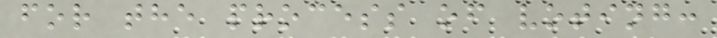for the process of voting:
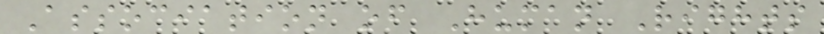Association of Human Rights
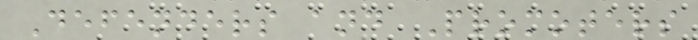Defenders and Promoters
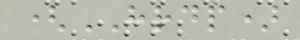(HRDP)
